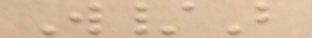W/B
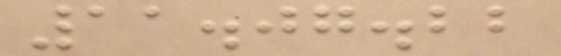11.07.22
